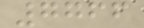7766
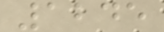1245
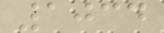1034
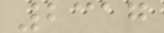2317
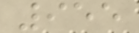955
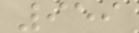959
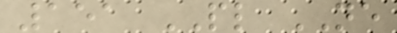151 PL NE
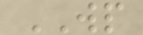WP
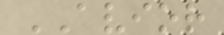AVIOR
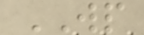WP
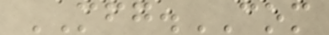MFG.COM
